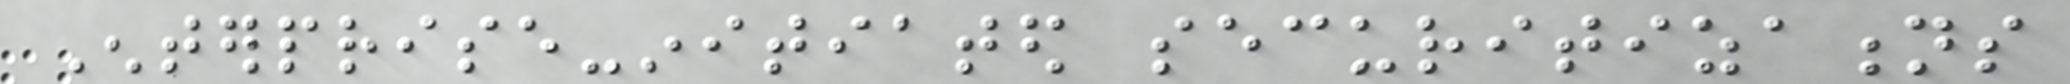Enterprise-initiated securitizations
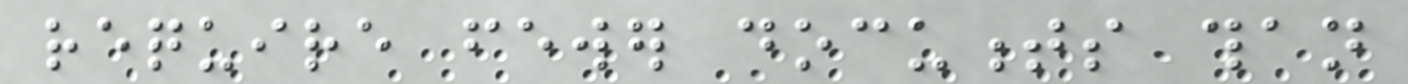require fewer documents than
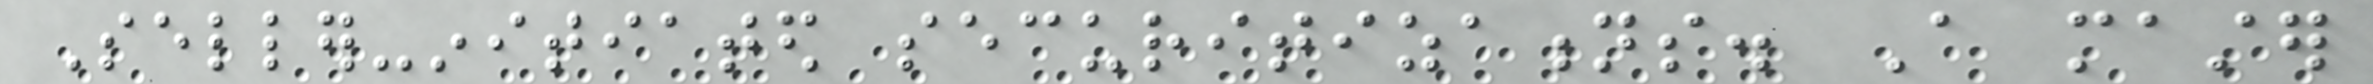Seller-initiated securitizations. A master
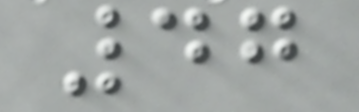47
